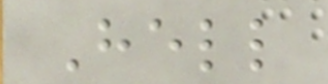Hell
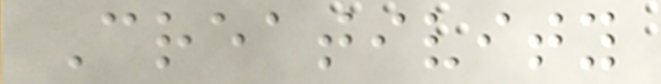Creativity
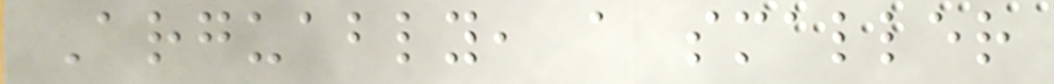Arguably, a smaller
